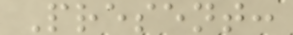Present:
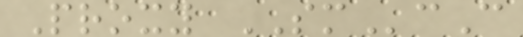Proxy SMcC
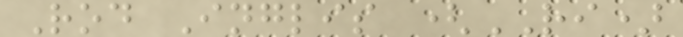Rod Inglis (RI)
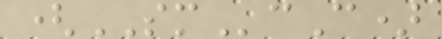(SMcC)
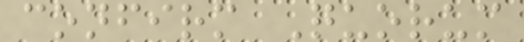confirm Quorum
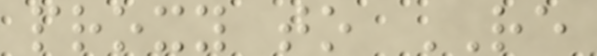proxy to RE
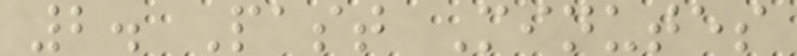2. Past Minutes
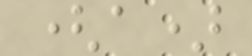(a)
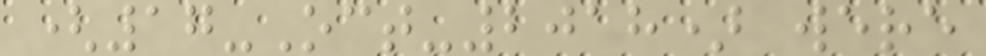(17-Oct-2018) were
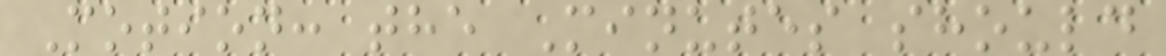Motion: the Minutes should
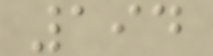194
